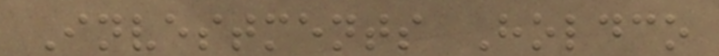Investments Holdco
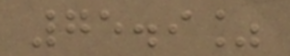75.9%
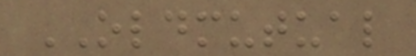OLDMUTUAL
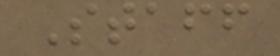Staff
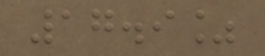17.9%
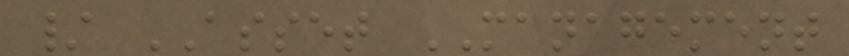/ ASSET MANAGEMENT
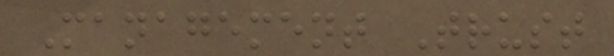Management Trust
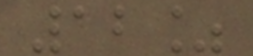12%
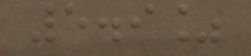5.9%
